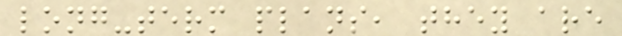long-term plans, they are
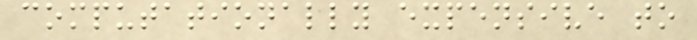computationally expensive to
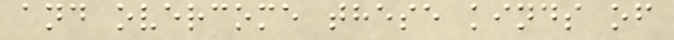and overcome these kinds of
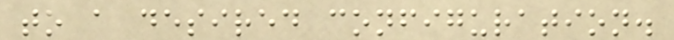to a desired configuration.
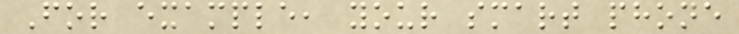For example, your smart phone
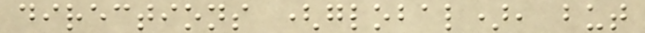directions (global), but
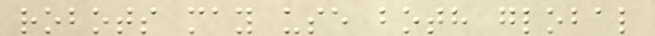robots may use both global
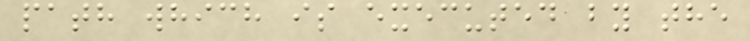path which is executed by the
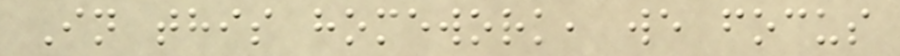In this homework, we focus
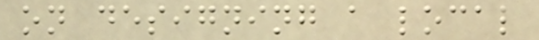on designing a local
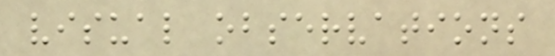visual observations
